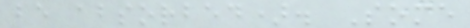be absorbed). Some
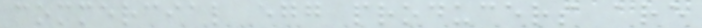commercial egg producers are
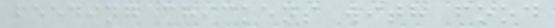feeding chickens with food
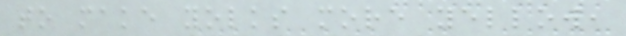to make yolks more yellow,
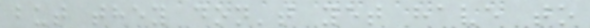but they don't yet have to
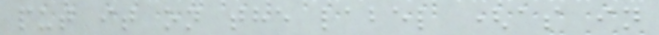put it on the label (as in
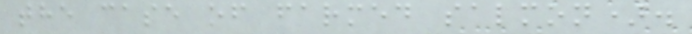the case of farmed salmon).
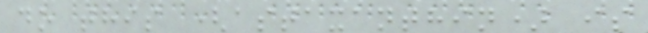do this (astaxanthin) is
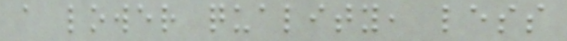a lower quality, less
